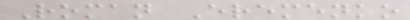Roman Eremenko
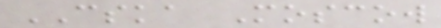CSKA Moscow
